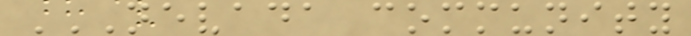NEVADA COMMUNITY
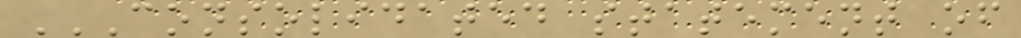CONSOLIDATED STATEMENT OF
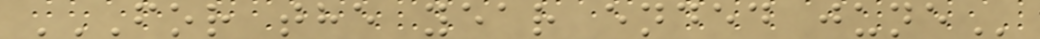FOR THE YEAR ENDED JUNE
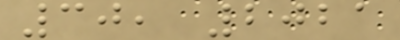30, 2021
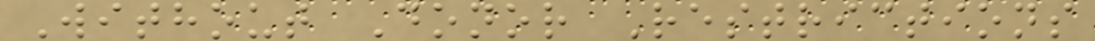Without Donor Restrictions
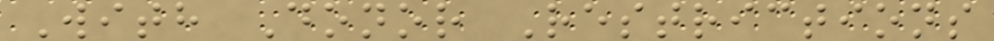With Donor Restrictions
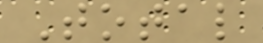Total
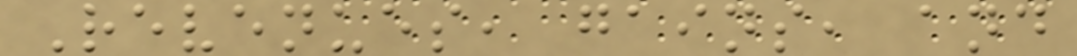Revenues, gains, and
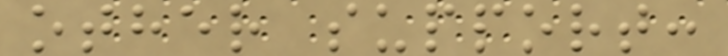other support:
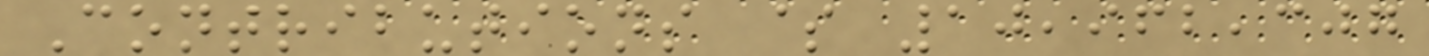Contributions $ 10,962,307
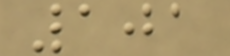101
